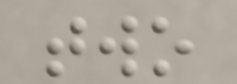two
